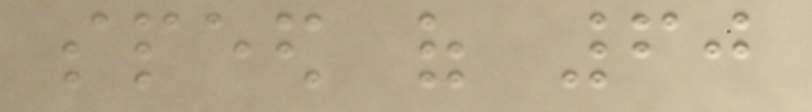speed of 60
